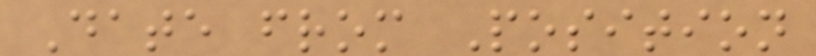Date from Position
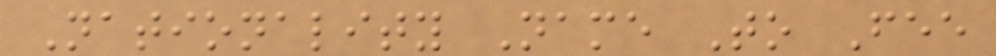Nationality Name To Fee
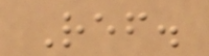Ref.
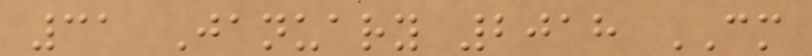31 January 2018 CM
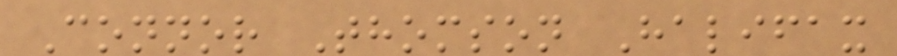Connor Thomson Halifax
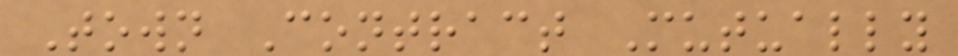Town Contract Mutually
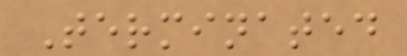Terminated
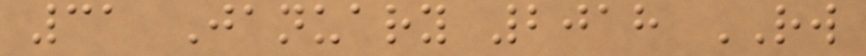31 January 2018 RW
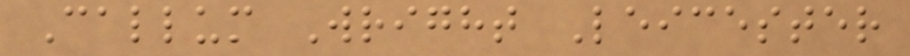Callum Wright Leicester
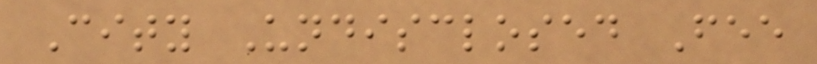City Undisclosed Fee
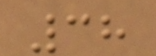38
